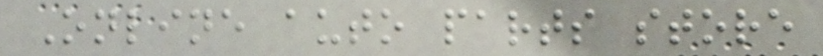Online auto parts store
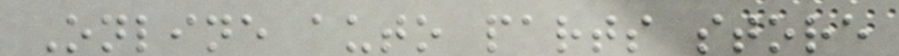Online auto parts store
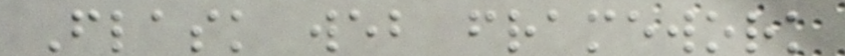Flask web framework
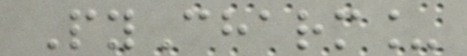PyCharm_
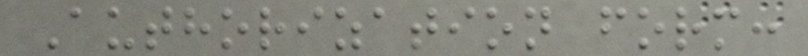Authorization form:
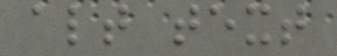alt text
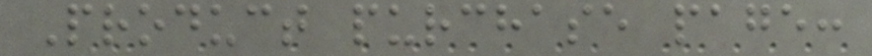Product purchase page:
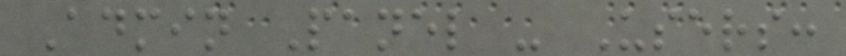Admin Panel - Users:
